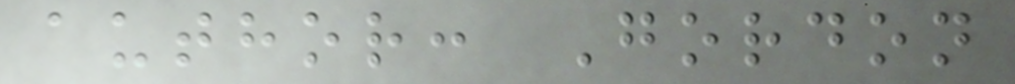author: Gordon
